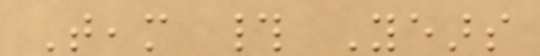Team # Years
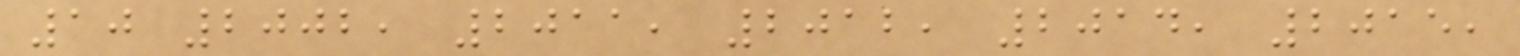10 2002, 2011, 2012, 2014, 2015,
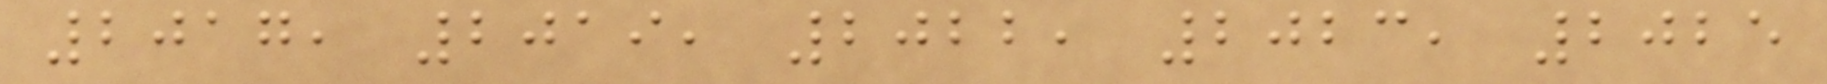2017, 2019, 2022, 2023, 2025
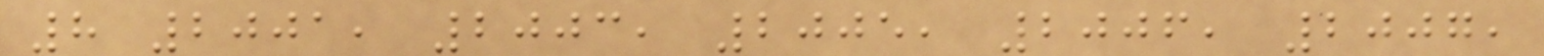8 2001, 2003, 2005, 2006, 2007,
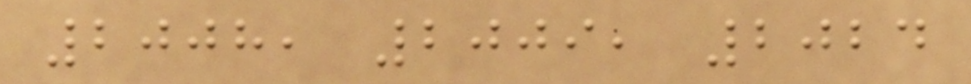2008, 2009, 2024
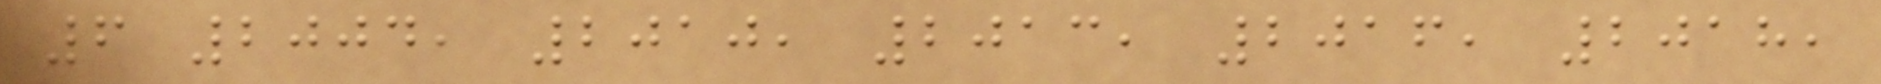6 2004, 2010, 2013, 2016, 2018,
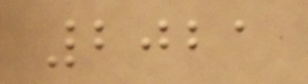2021
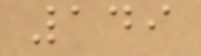149
